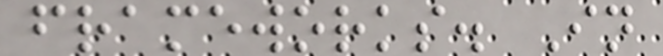frameworks. In
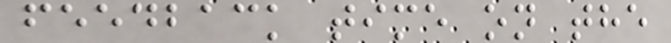feedback time on the
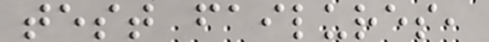test failures,
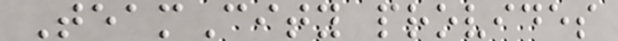TeamCity provides
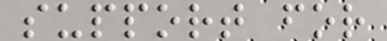support for
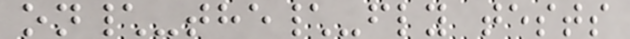on\-the\-fly tests
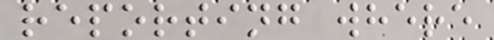reporting where
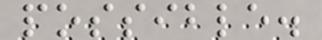possible.
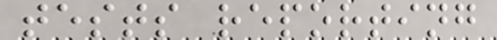tests reporting
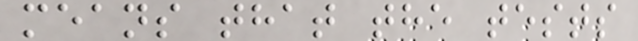means that the tests
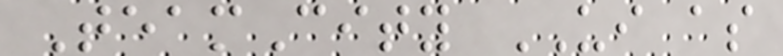TeamCity UI as
